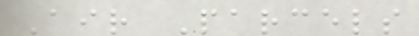Air Parcels
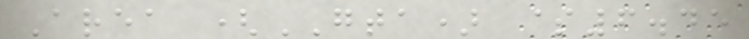Area (GTA) $6.45
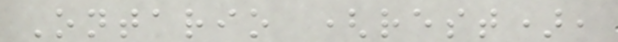Ontario (rest),
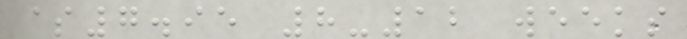$7.95 8-12 weeks
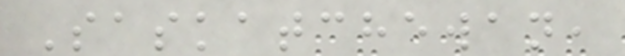Saskatchewan,
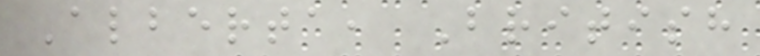Alberta, British
